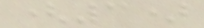(3)
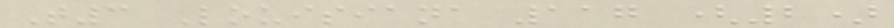T3 Louisiana 117 (2)
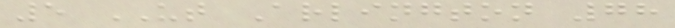5 UT Arlington 78
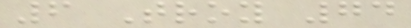6 Troy 74
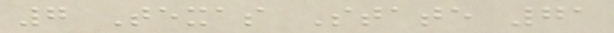7 Texas State 71
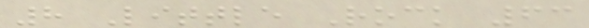8 Little Rock 63
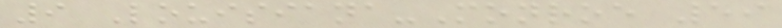9 Louisiana-Monroe 59
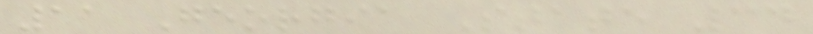11 Georgia State 34
